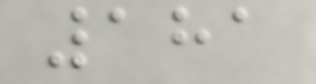181
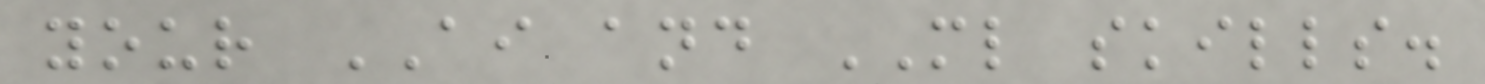your AI and ML skills.
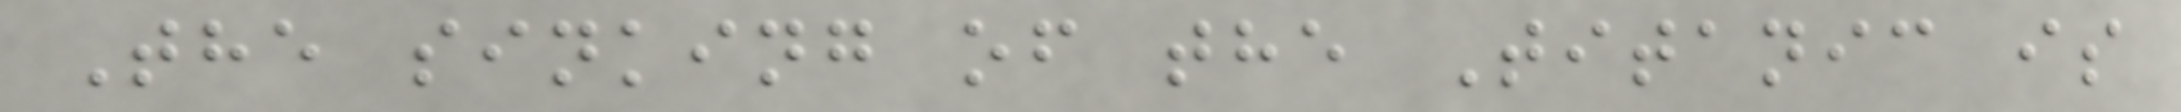The sinking of the Titanic is
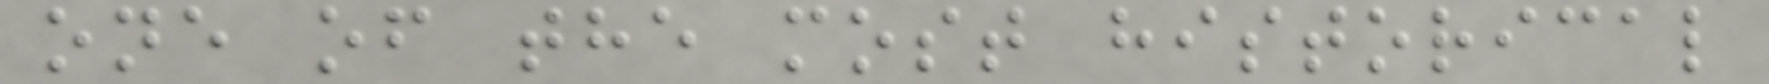one of the most historical
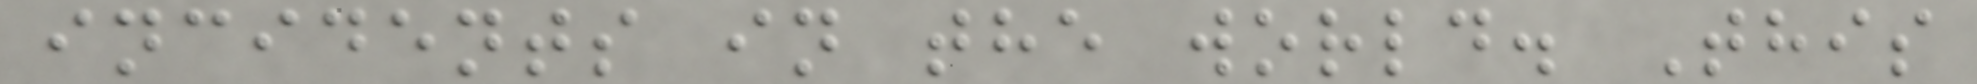incidents in the world. This
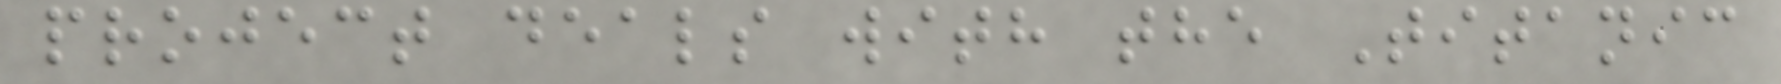project deals with the Titanic
